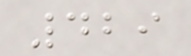429
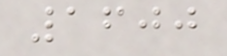1600
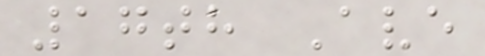17th Ave
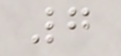7
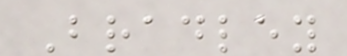Bradley
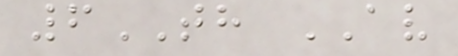6TH AV
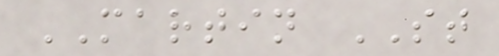MARTIN ST
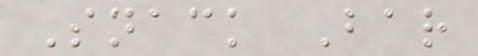Snack Bar
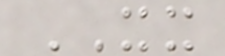XX
